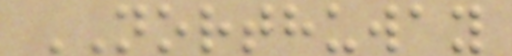NORTHUWAY
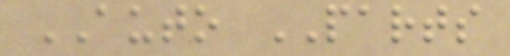AUTO PARTS
